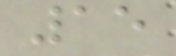15
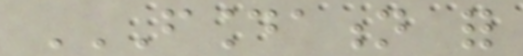FOUNDATION FOR
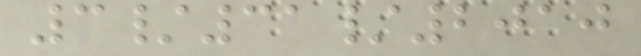3/31/2010
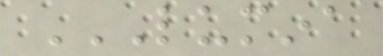LUMINA
